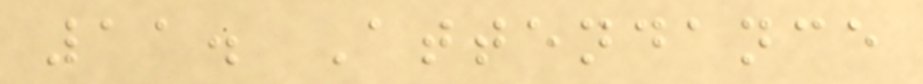11. Attendance
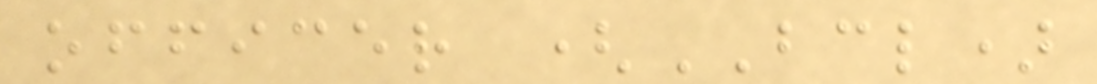officer (BCL)
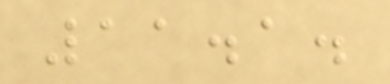11.1.
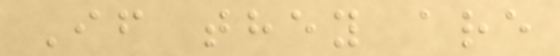If they are
